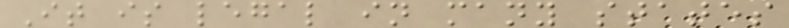It is legal in many states
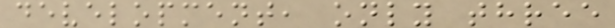development, only three
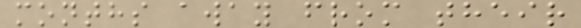months away from their
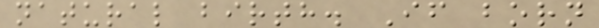natural birth. If born
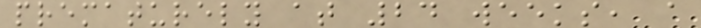prematurely at 24 weeks, a
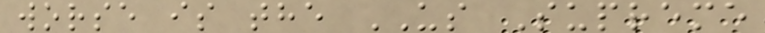worse is the US Supreme
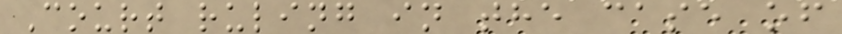Court ruling in the case of
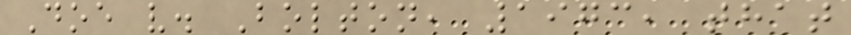Doe v. Bolton, 1973, that
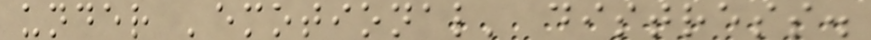under 'emotional' distress.
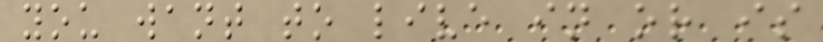you want to live in or is
